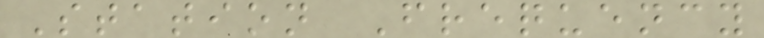Station Frequency
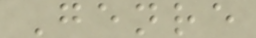Genre
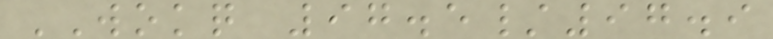WOKQ 97.5/97.9
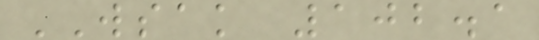WSAK 102.1
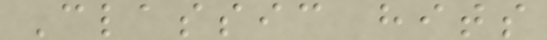Classic hits
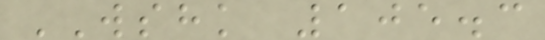WSHK 105.3
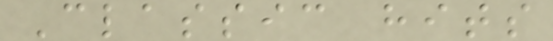Classic hits
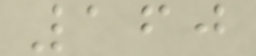160
